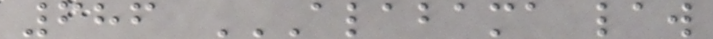686 ALABAMA LAW
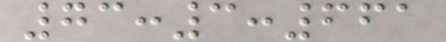73:3:661
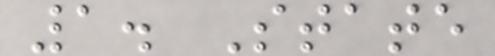1. State
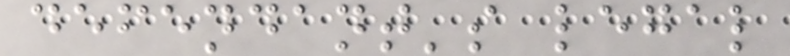defendant's legal
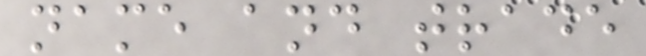name and trade
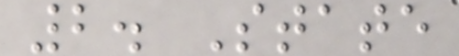2. State
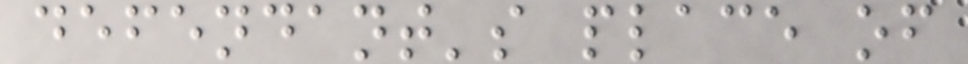defendant's place of
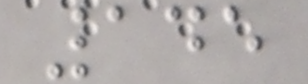145
